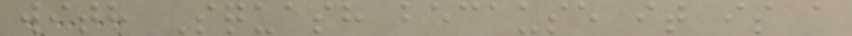with Squash because it is a
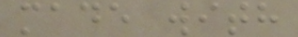made with
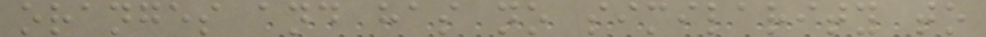oranges and has no similarity to
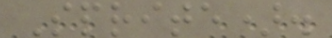Sprite).
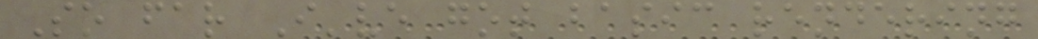So far I've got basic rendering
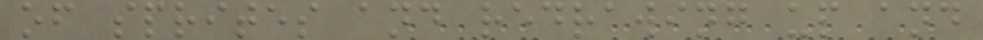of sprites and redrawing up and
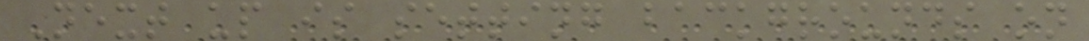Next up is setting backgrounds on
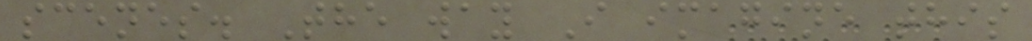scenes. The way I imagine this
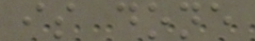is done
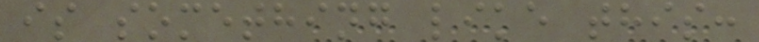is something like this:
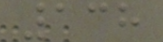138
